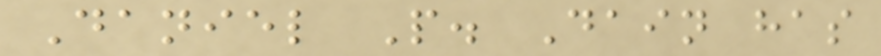Daniel P. Dain has
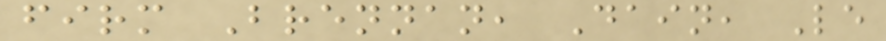firm Brennan, Dain, Le
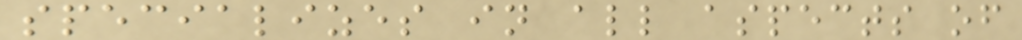specializes in all aspects of
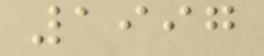1997
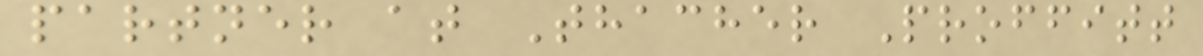partner at Thacher Proffitt
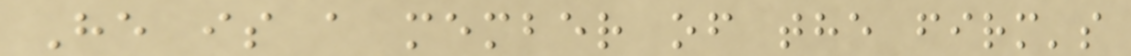He is a member of the firm's
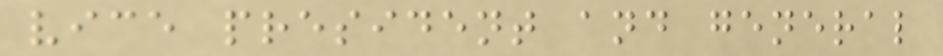vice president and general
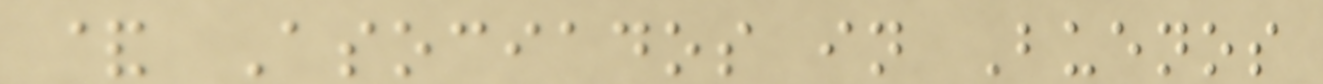& Asociados in Buenos
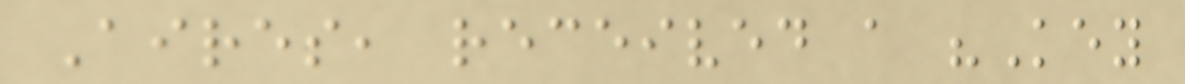Aires, received a "Key
